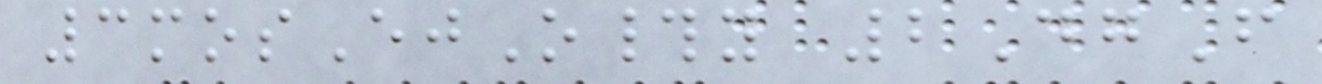3mosEjO#y 2DgF
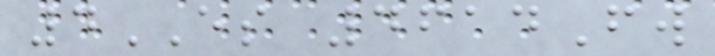4ES 4614Fw
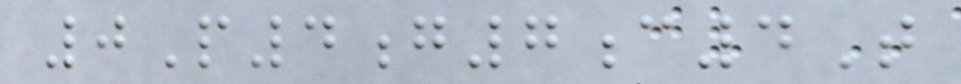0P4g7c4T
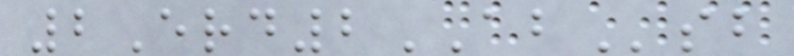2Erd2ABsb
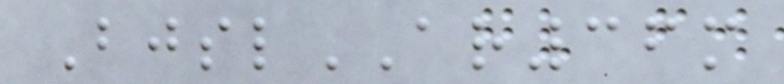BjslAR36m
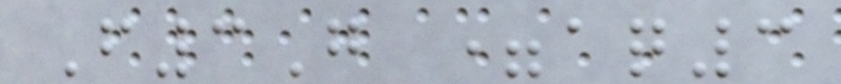F3G =aq3
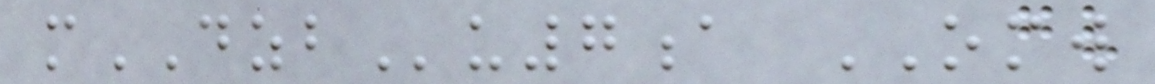mDZBu7a OMW
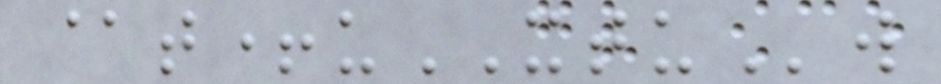@t+uXTUw
